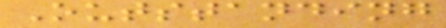Outstanding
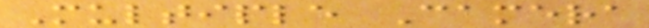Multiple Camera
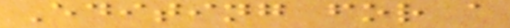Editing for a
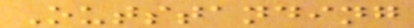Outstanding
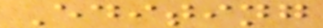Editing
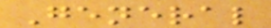General
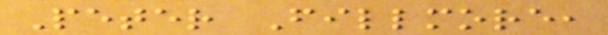Peter Fillmore,
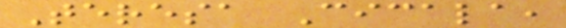Teresa Cicala,
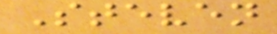Steven
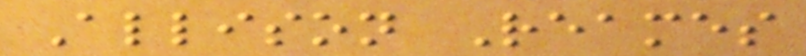Allison Reames
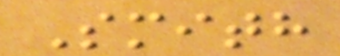Smith
